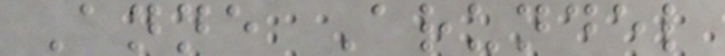Anne Arundel
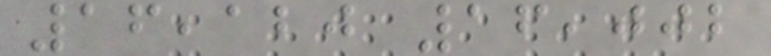16,120 16,002
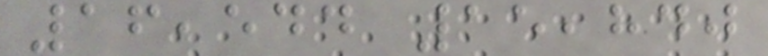16,544 15,840
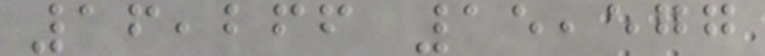16,266 15,577
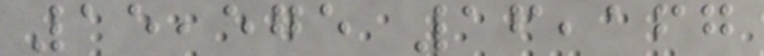15,575 16,167
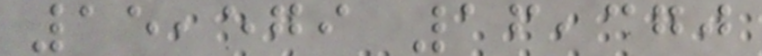15,579 16,370
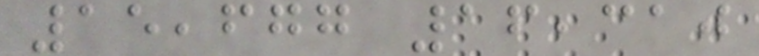15,677 16,310
